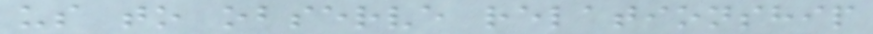us to observe relationship
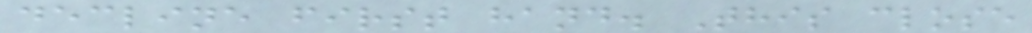decline first hand. This close
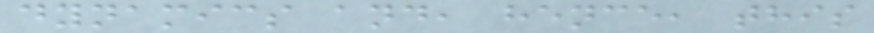dynamics and, hence, this
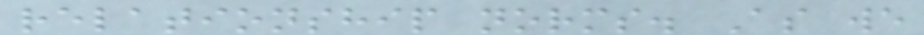relationship norms. As we
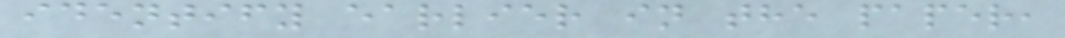identify earlier in the paper,
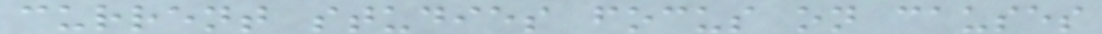current studies focus on causes
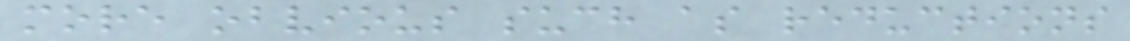more obvious such as reductions
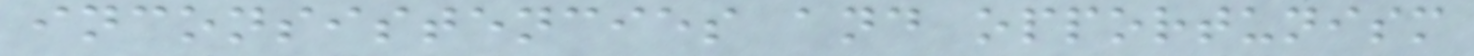inconsistencies and opportunism
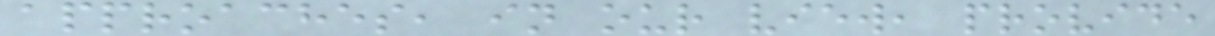approaches, in our view, provide
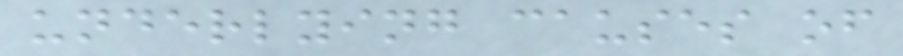underlying causes of
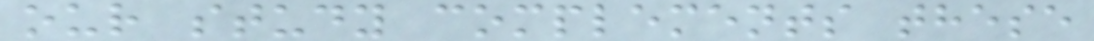our study complements these
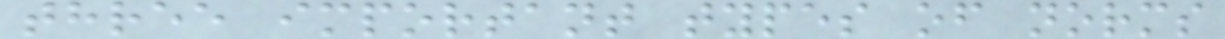three important types of norms
